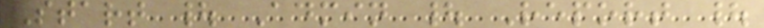Start | Admin | Report |
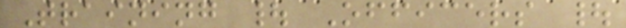Training | Officers |
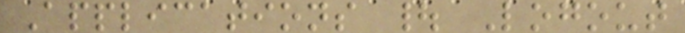Applications | Logout
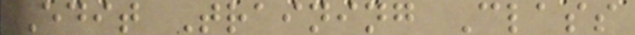Edit Training Class
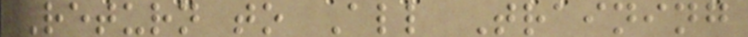Return to All Training
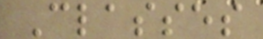Classes
